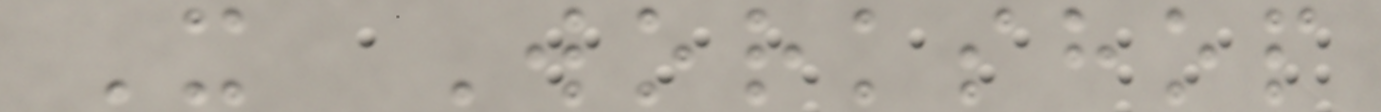X Workshop
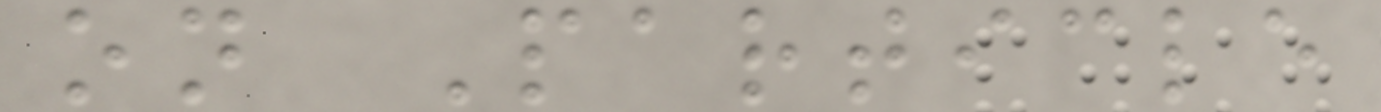on Particle
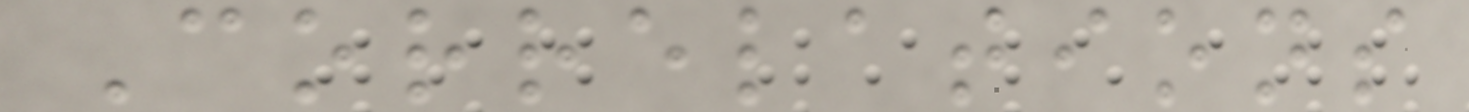Correlations
